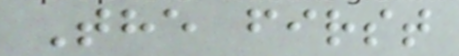The first
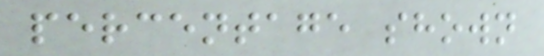percentage shown
